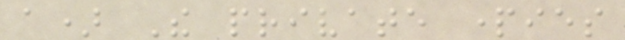a) The private parties
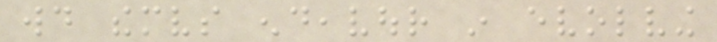would themselves endeavour in evolving
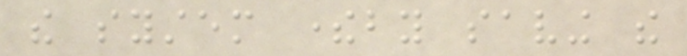the system thereby saving the
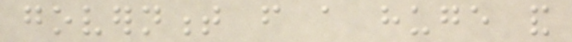government from a huge and
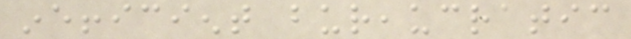inefficient bureaucratic
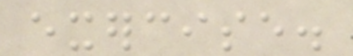exercise.
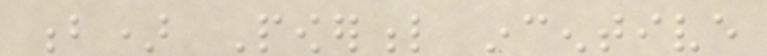b) Powerful incentive
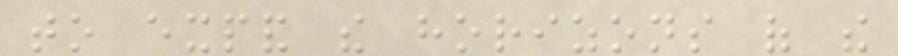to expand the horizons of the
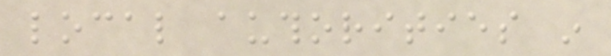local authorities in
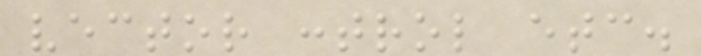vector control etc.
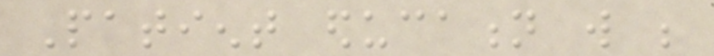Patient education will be
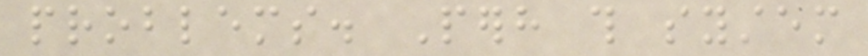problems. Perhaps this system
